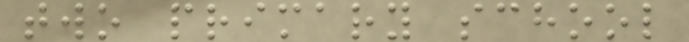two primary school
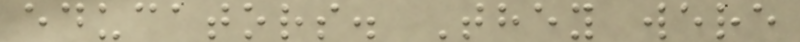educators. They were
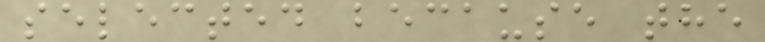selected because the
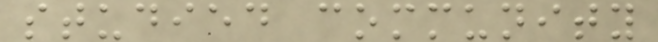studied community
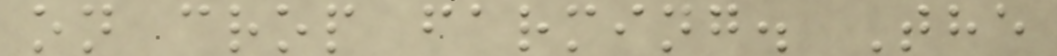on crop farming. The
